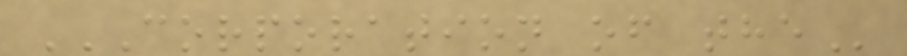CORPORATION OF THE
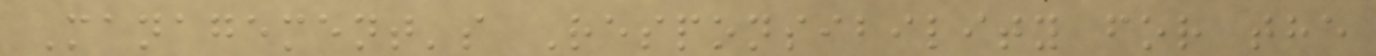Management's Responsibility for the
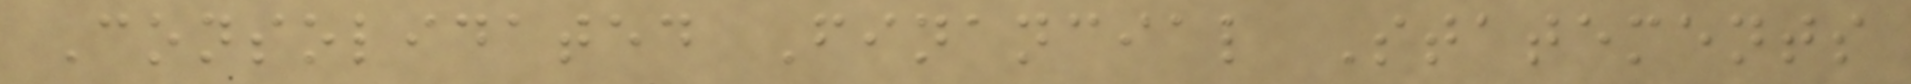Consolidated Financial Statements
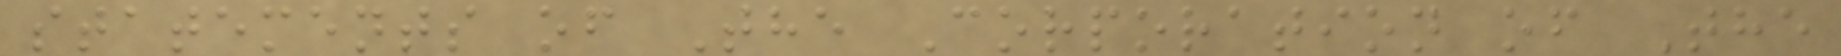statements of The Corporation of The
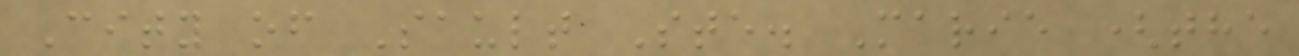City of Sault Ste. Marie (the
